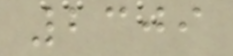2309
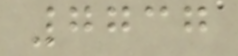7737
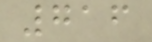716
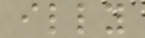illy
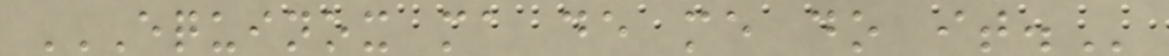EQUINOX MA DE ME DO IT.
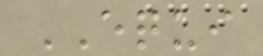EQUI
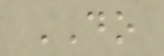DO
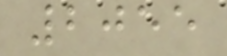2055
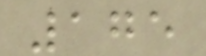175
